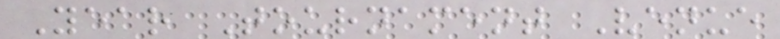Year Tournament Venue
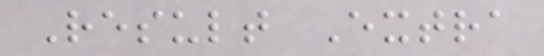Result Extra
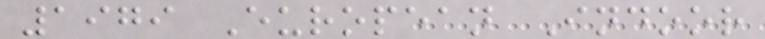1979 European Indoor
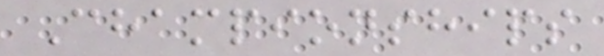Championships
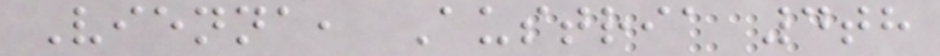Vienna, Austria 4th
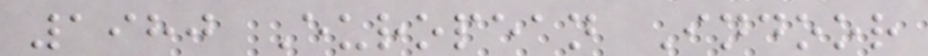1980 European Indoor
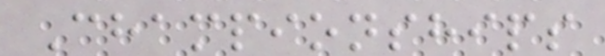Championships
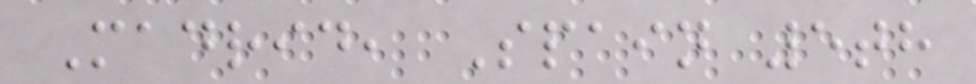Madrid, Spain 5th
